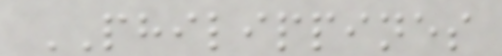PHILIPPINES
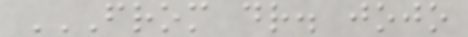FROM DR. JOJO
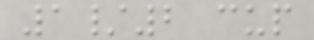1/2 cup
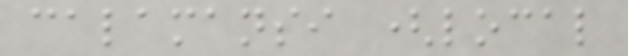calamansi (local
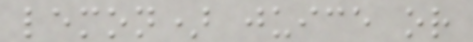lemon) juice or
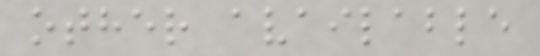other available
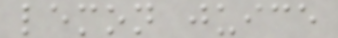lemon juice
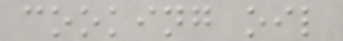cooking oil
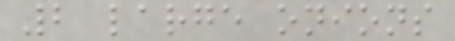2 large onions
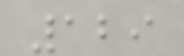129
